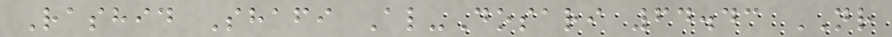Rashid Shafi Al-Dosari 64.43 NR
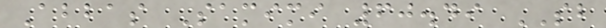Abbas Samimi 60.49 SB
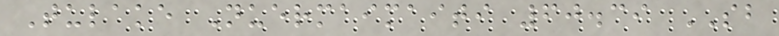Tulake Nuermaimaiti 60.39 SB
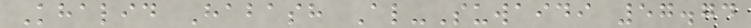Khalid Habash Al-Suwaidi 57.74
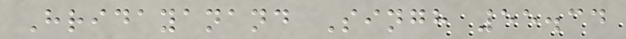Hridayanand Singh 55.34
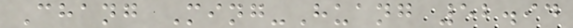Chang Ming-Huang 52.94
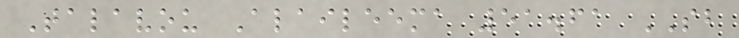Talavou Alaileema 51.61 SB
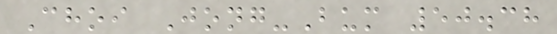Choi Jong-Bum 50.38
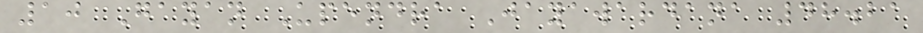10 Gayan Upendra Jayawardana 48.21
